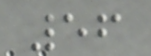56
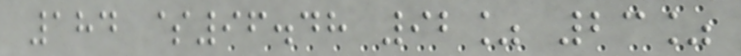184 $96.48 92% 23%
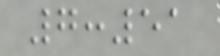7:51
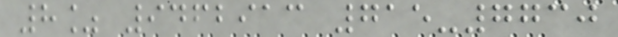8% 9462913 715-7730
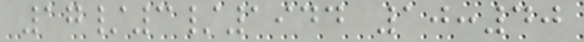17/3/1944 10:40
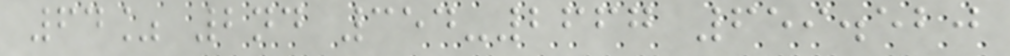64% 2nd 354-2667 659.520
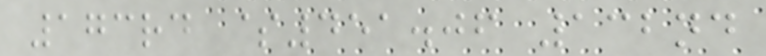173rd $451.06 132nd
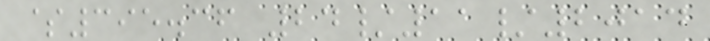$395.36 24/11/2014
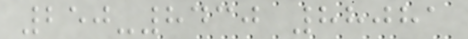250-8430 88081
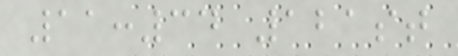11:34 121st
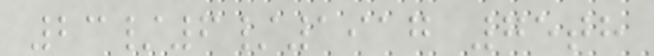23/6/1917 75th
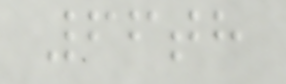66th
